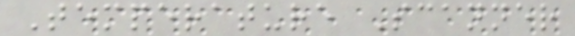Temperature Scanner
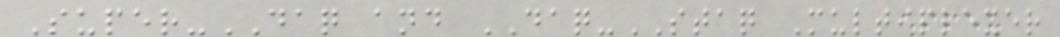Super-DAQ and DAQ-STAQ Multiplexer
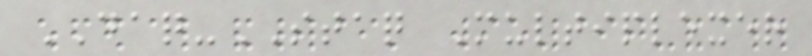DAQ-STAQ Multiplexer
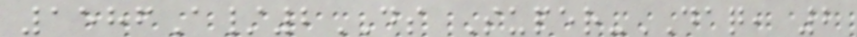1586A/2DS Super-DAQ, 2
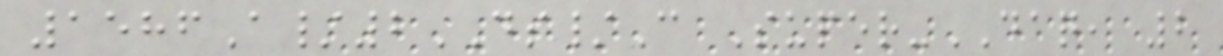1586A/2DS/C Super-DAQ, 2
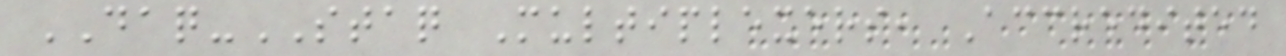DAQ-STAQ Multiplexers, Accredited
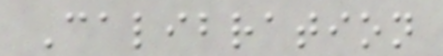Calibration
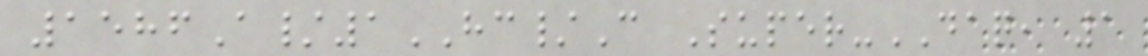1586A/1HC/C Super-DAQ, 1
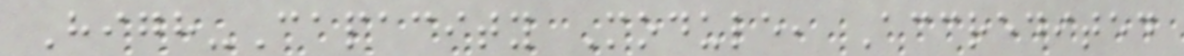High-Capacity Module, Accredited
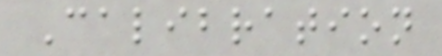Calibration
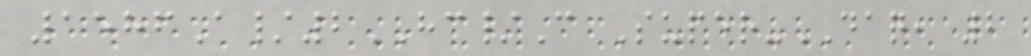1586A/2HC/C Super-DAQ, 2
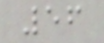56
